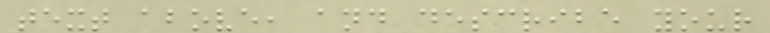text above, and describe your
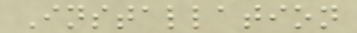Installation
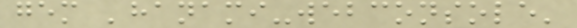gem 'hanami-webconsole'
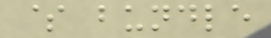$ bundle
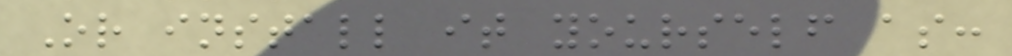Or install it yourself as:
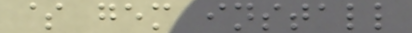$ gem install
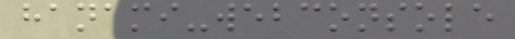hanami-webconsole
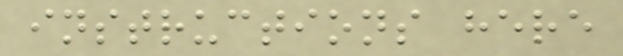instructions here
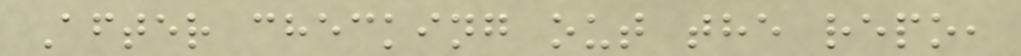After checking out the repo,
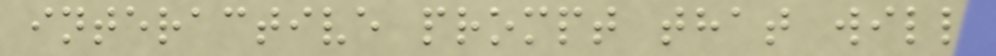interactive prompt that will
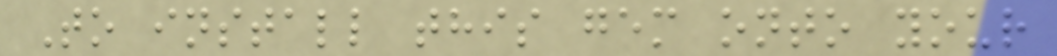To install this gem onto your
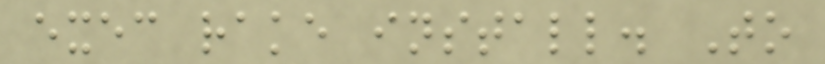exec rake install. To
